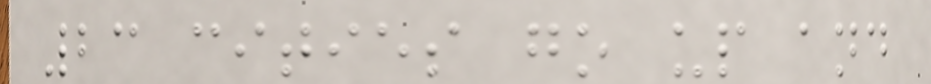23 cities go up and
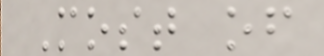Most of
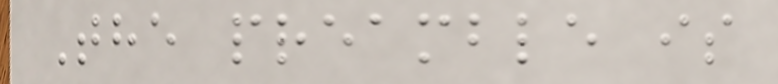The preamble is
